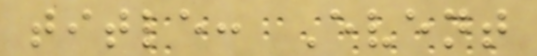title: Event
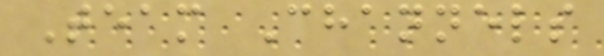Team Channels
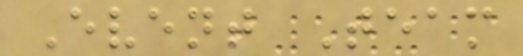Event Team
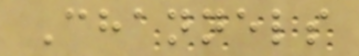Channels
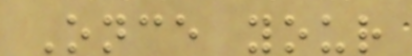Once your
